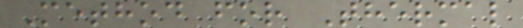Method for Thermal
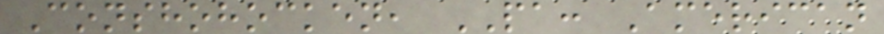Conshohocken, PA: American
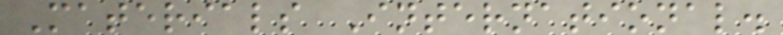Materials International.
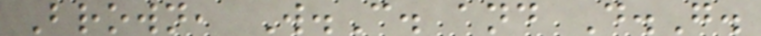Brown, W.C. and D.G.
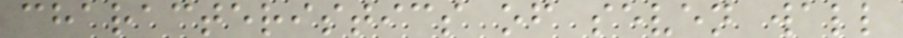characteristics of seven wall
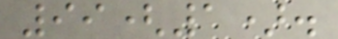99(1).
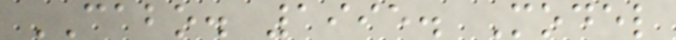CABO. 1995. Model
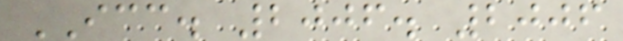ICC. 2006. 2006
